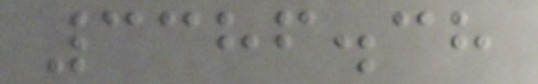3386.38
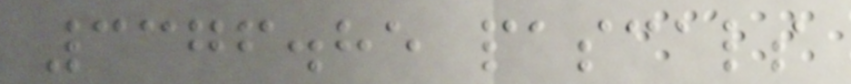3376.85 pascals
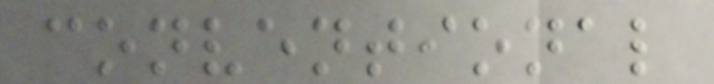conventional
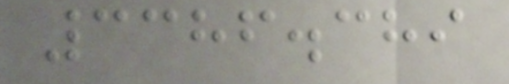3386.389
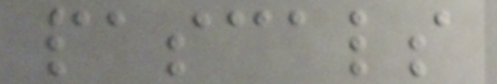pascals
